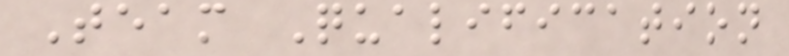Team Qualification
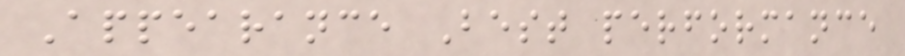Appearance Best performance
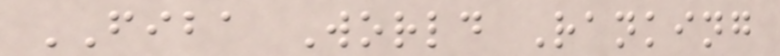FIBA World Ranking
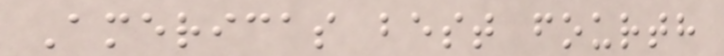Americas best fourth
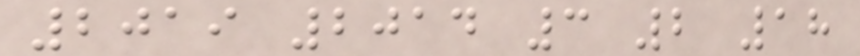2019 2014 3 2 18
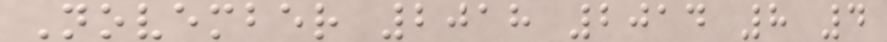November 2018 2014 8 4
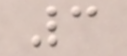3
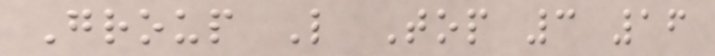Group L Top 3 16
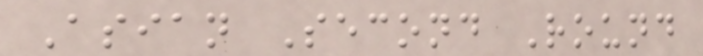Asian Second Round
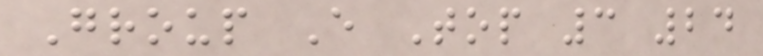Group E Top 3 24
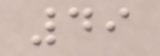49
